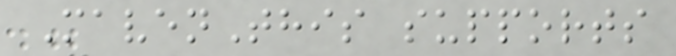MavenThis supports
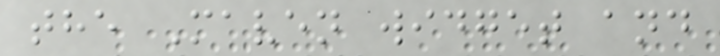the Maven widget and
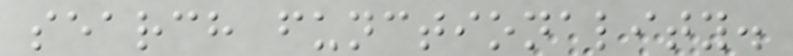search functionality.
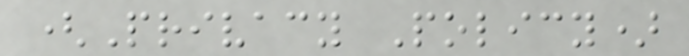(Privacy Policy)
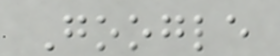Google
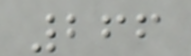266
